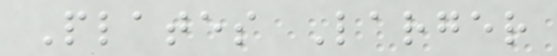Plates Larger
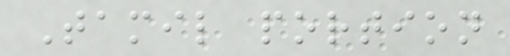Tamil portion
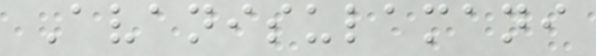Avanisulamani
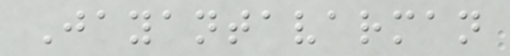Jayantavarman
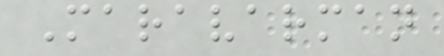Maravarman
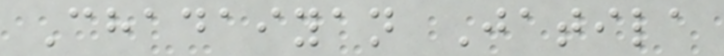Chadaiyan Jatila
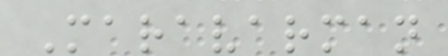Maravarman
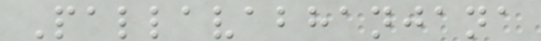Pallavabhanjana
